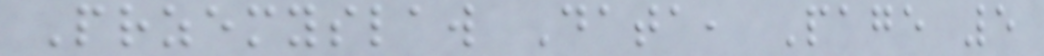Przemyslaw Data, Page 5
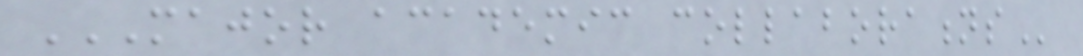MAJOR ACADEMIC COLLABORATIONS
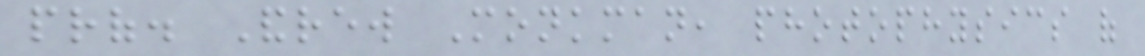prof. Andrew Monkman, photophysics of
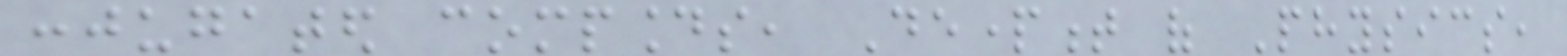conjugated compounds, Department of Physics,
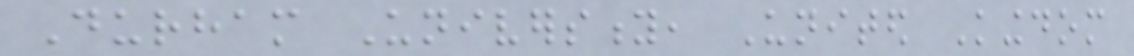Durham University, United Kingdom
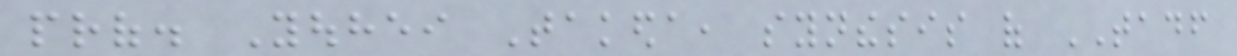prof. Youhei Takeda, synthesis of TADF
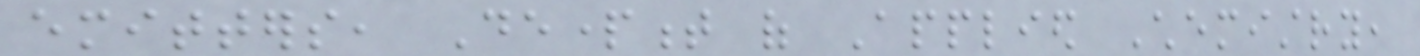emitters, Department of Applied Chemistry,
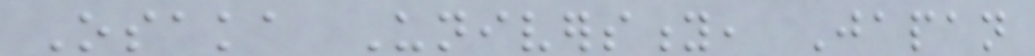Osaka University, Japan
